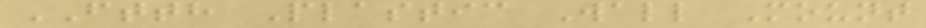FTTH Plastic Wall Mount
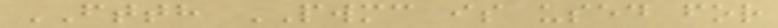FTTH PWMC is used for
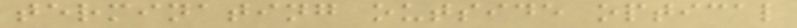terminating outside optical
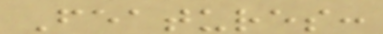Features:
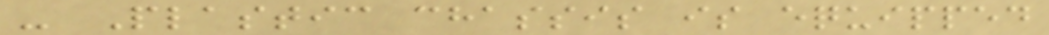- Plastic chassis is equipped
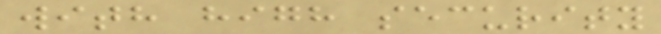with high security
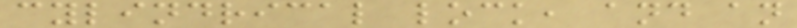cylindrical lock, and an
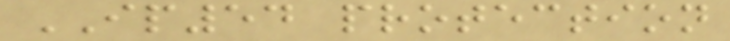IP54 protection
